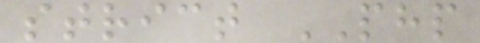strict PHP
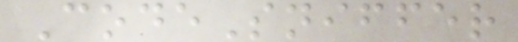CodeSniffer
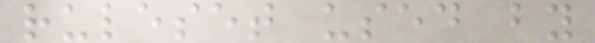ruleset used by
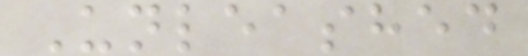Unleashed
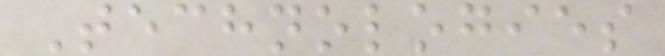Technologies
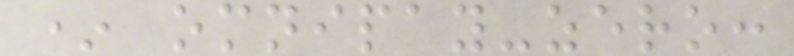* omnipay-zero:
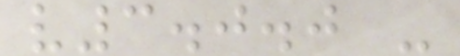v3.0.0 -
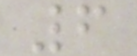6
